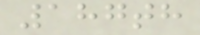187th
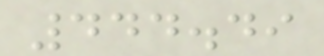444.49
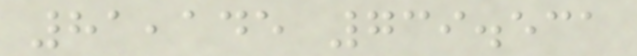81,145 739.531
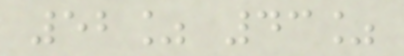52% 43%
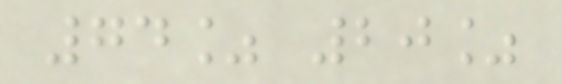74% 20%
